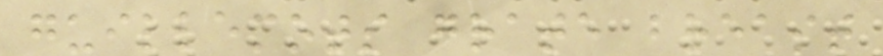guillemots grate breast
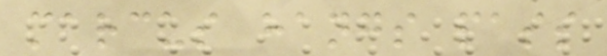marcus hangs pass
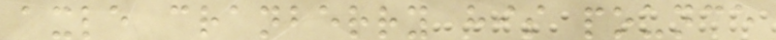axle cranberry his pounce
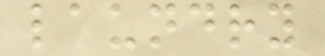laundry
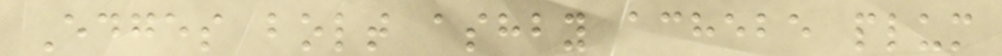Edges bolt ashby achebe plum
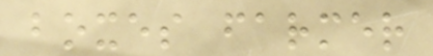boxes farmer
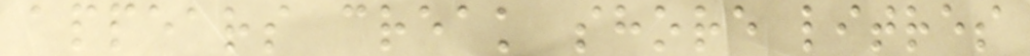appears creak shore litres
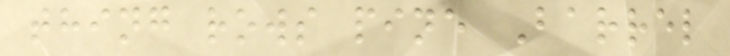thing rows pine Barrel
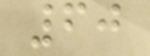60
